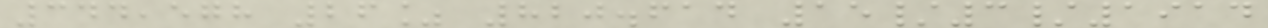344,578 26% 820.614 15/3/1914
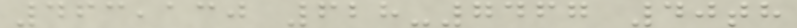463,130 628-7467 40th
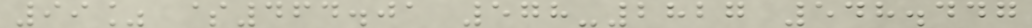99% $464.01 578-2827 548.447
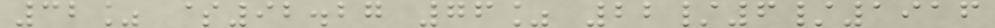32% $92.27 76% 22/6/1916
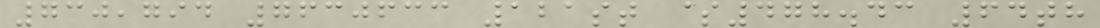730,794 7630633 121st $478.43 64th
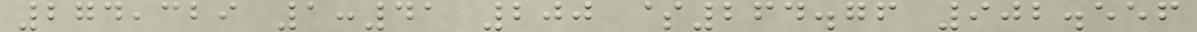274,329 1:41 200 $264.76 902.556
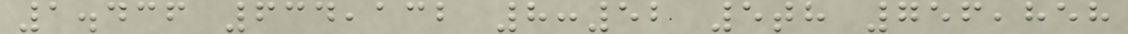1.436 634,132 8:52 5th 756,858
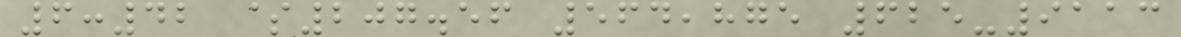6:42 $207.56 564,875 625-9113
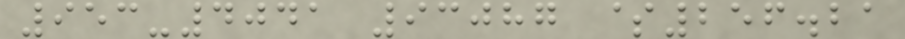953-4041 93087 $256.21
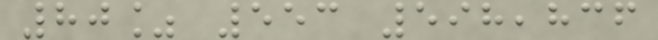80% 553 598,836
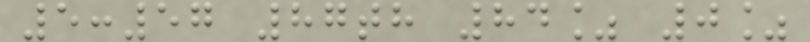5:57 87th 84% 0%
